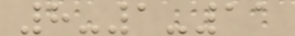8-1-11
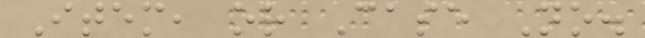Item, or Case No.
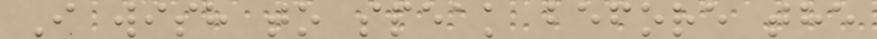I wish to speak before the
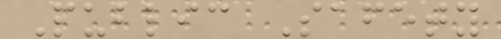Public Safety
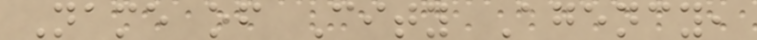Name of City Agency,
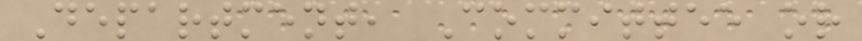Department, Committee or
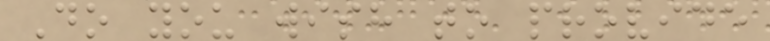Do you wish to provide
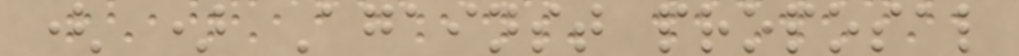( ) Against proposal
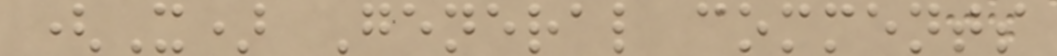(X) General comments
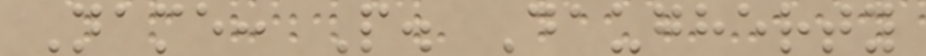Name: P. Daugherty
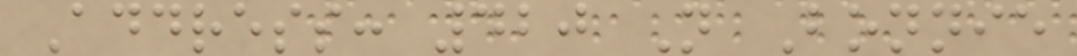Address: 420 N Bonnie
